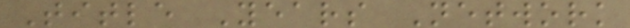Title Years Network
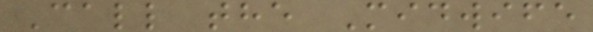Call the Midwife
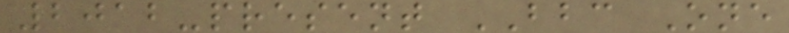2012-present BBC One
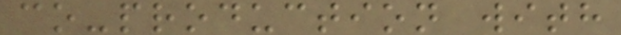co-production with
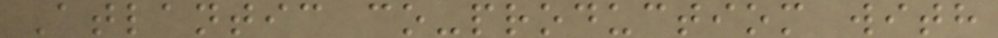Atlantic co-productiom with
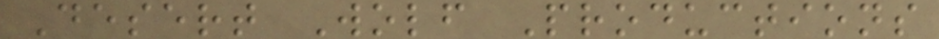Desert Wolf Productions
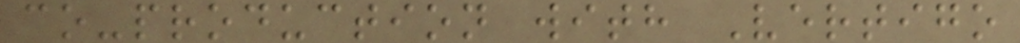co-production with Vertigo
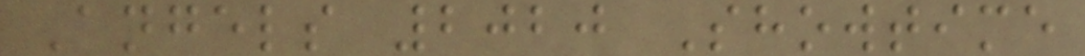Angels 2020 Showtime
